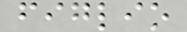figlio
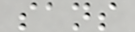sans
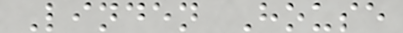Linden House
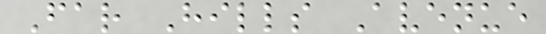Far Hills Avenue
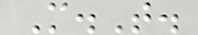M.T.
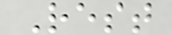Rest
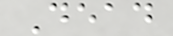Dead
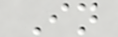In
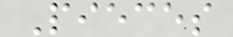Pieces
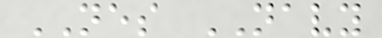NES NAVY
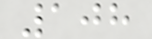108
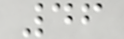46
